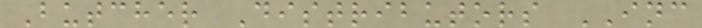Butcher Distributors INC
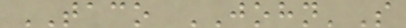TACO JOHN'S
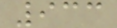933
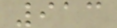913
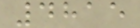4815
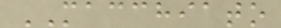MACCHIATO
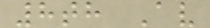8th Av
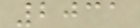2031
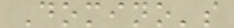Domino's
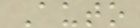Auto
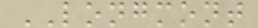LONGMONT
